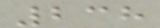238
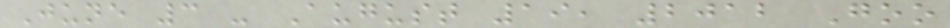June 3 - August 19, 2012 Goo
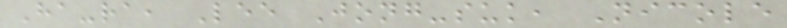Ha-ra, Lee Jong-suk, Nicole
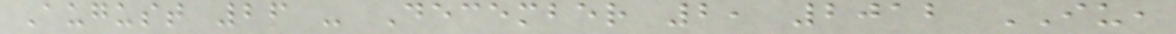August 26 - December 2, 2012 IU,
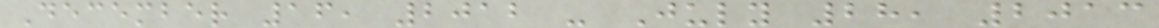December 16, 2012 - July 28, 2013
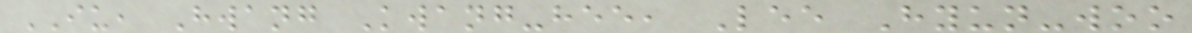IU, Hwang Kwang-hee, Lee Hyun-woo
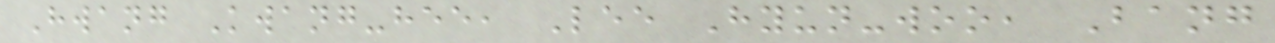Hwang Kwang-hee, Lee Hyun-woo, Bang
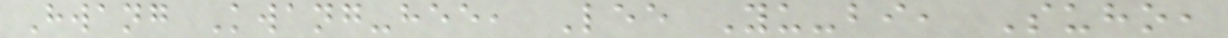Hwang Kwang-hee, Lee Yu-bi, Suho,
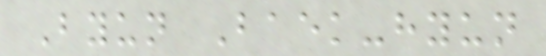Byun Baek-hyun
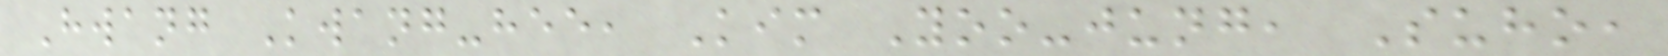Hwang Kwang-hee, Kim Yoo-jung, Suho,
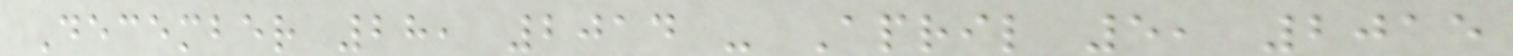December 28, 2014 - April 5, 2015
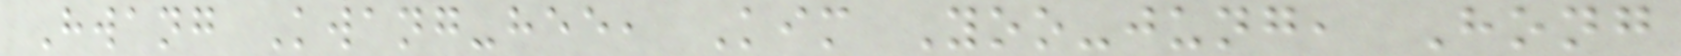Hwang Kwang-hee, Kim Yoo-jung, Hong
